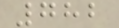782
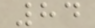84
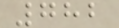782
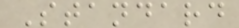Standard
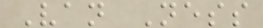Van Ness
